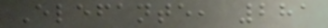Elefante, 281
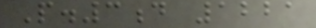P.3d 1221
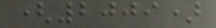(2009)
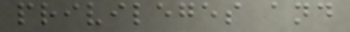privileges and
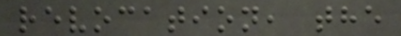revocation, the
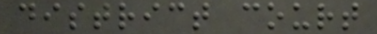district court
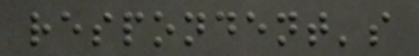respondent's
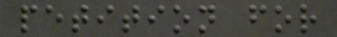petition for
